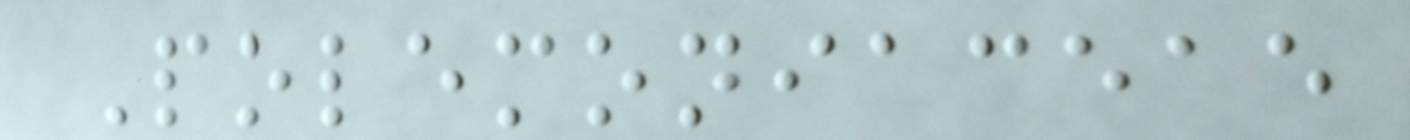Polemoniaceae
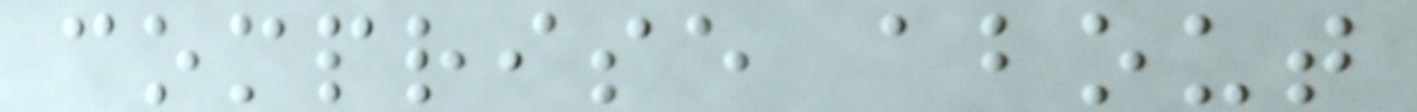comprise about
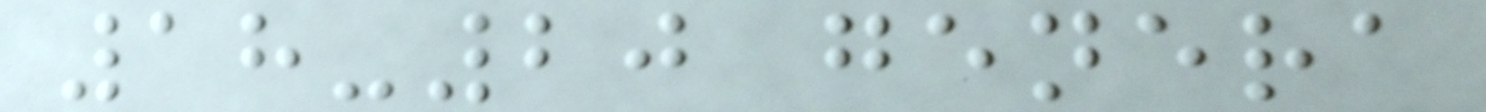18-20 genera
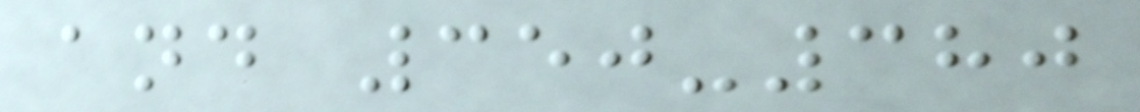and 350-380
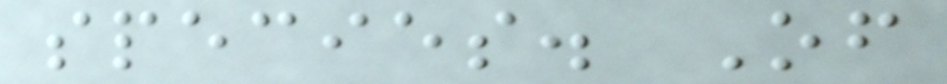species. Of
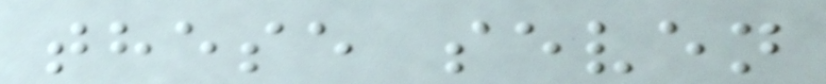these seven
